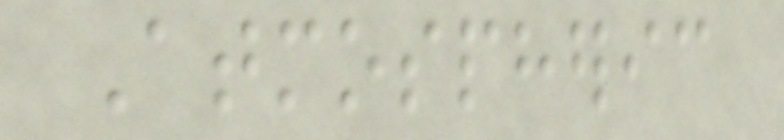Atmospheric
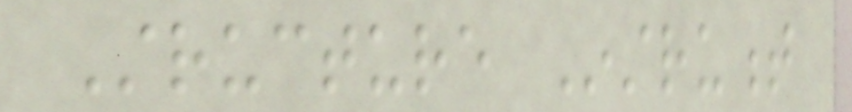Structure Instrument
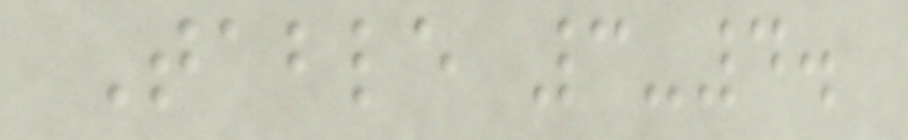Table 3-4.
